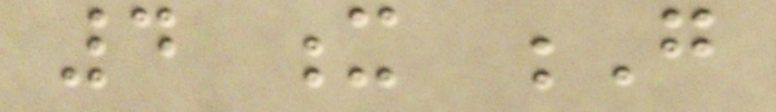4 x G
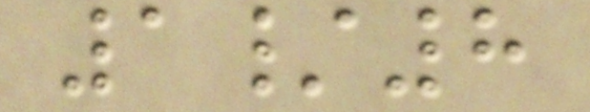1/8
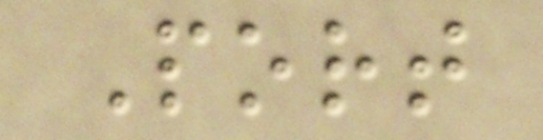Port
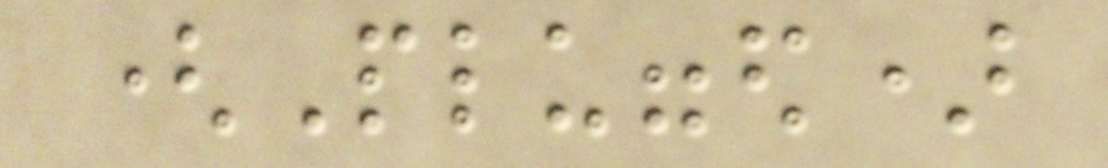(Plugged)
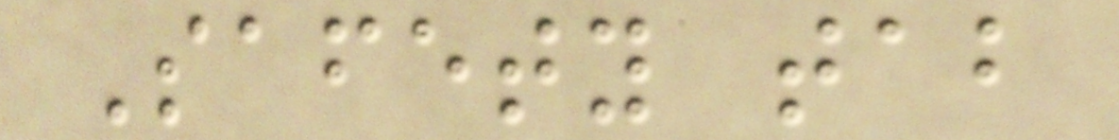Safety tab
